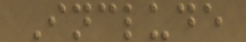Include
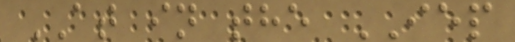AT in the IEP
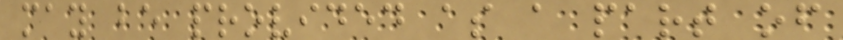may be provided as a part of
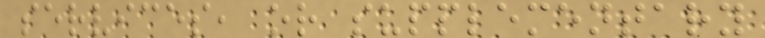services, or supplementary
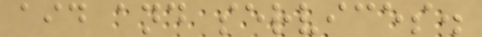aid and services.
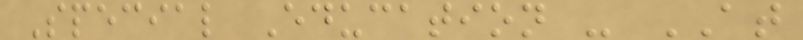Special Education - AT
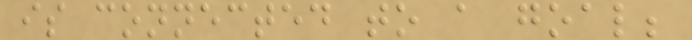is connected to a goal;
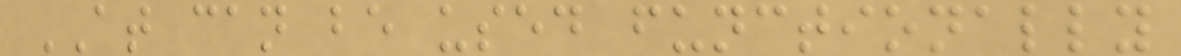AT can be used functionally
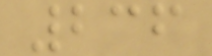236
